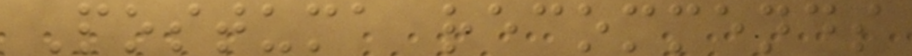Postuma recommends
